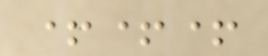+++
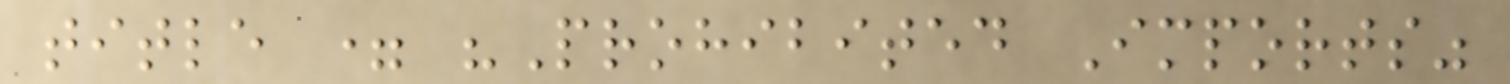title = "Prohibited Imports"
